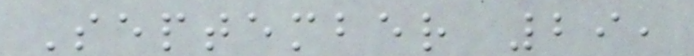September 29,
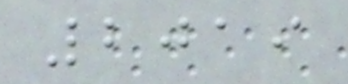2019
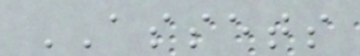ASSETS
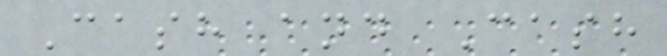Cash and Cash
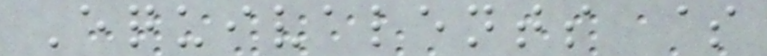Equivalents $
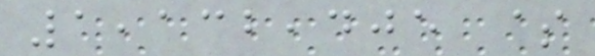1,132,405 $
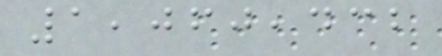1,060,432
